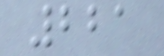221
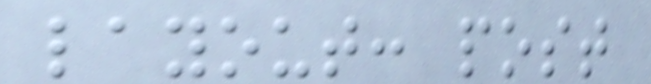layout: post
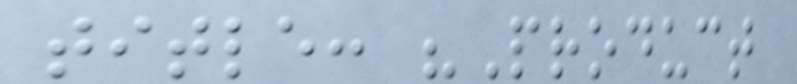title: "Product
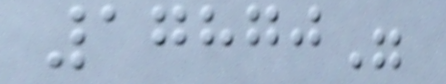17870"
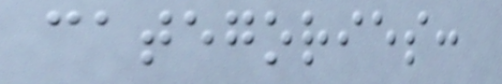categories:
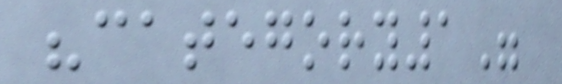"category1"
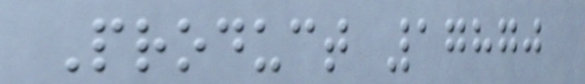Product 17870
